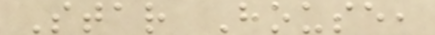Star House,
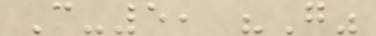C-5, "G"
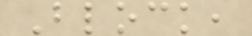Block,
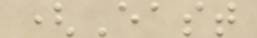(East
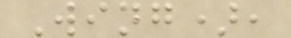Wing),
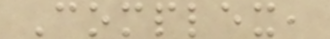Complex,
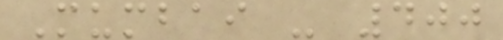Mumbai - 400
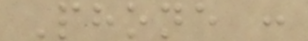Phone :
